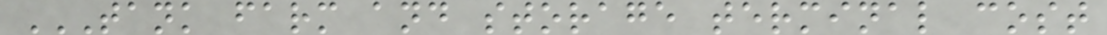TANK FARM AND STORAGE TERMINAL COST
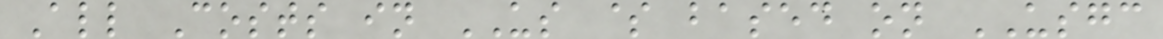All Costs in US $ based on USGC
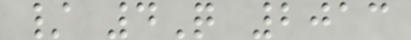/ 4Q 2013
